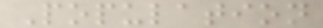Population
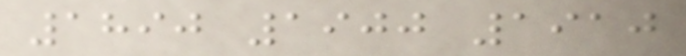1890 1900 1910
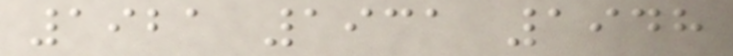1921 1931 1948
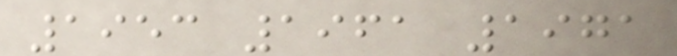1953 1961 1971
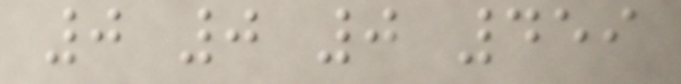0 0 0 459
